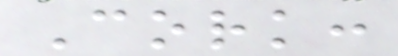Cork:
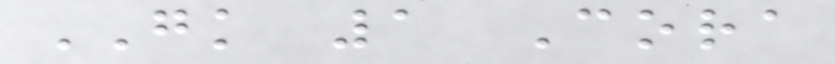GK 1 Cora
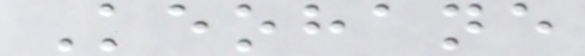Keohane
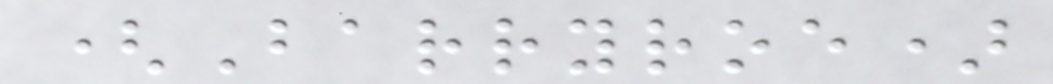(Barryroe)
